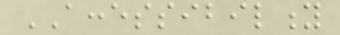ACCESSIBILITY
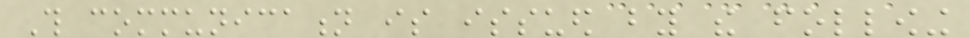This communication is issued by the following
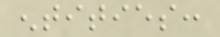entities:
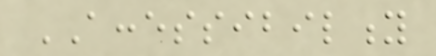ACCESSIBILITY
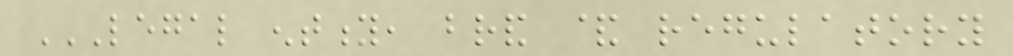LEGAL ENTITY, BRAND & REGULATORY
